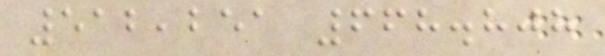512,251 668.808
